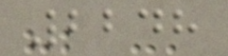2248
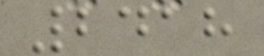2418
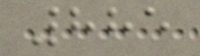885
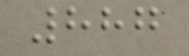887
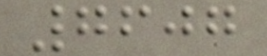7607
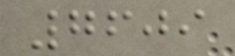7609
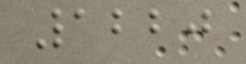1220
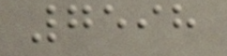7598
